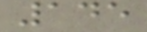145
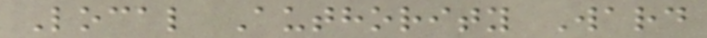Local Authority Ward
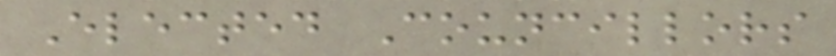Elected Councillors
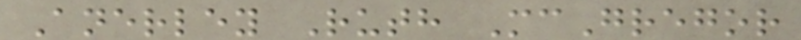Anerley Ruth McGregor
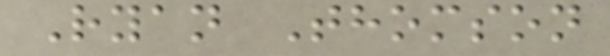Ryan Thomson
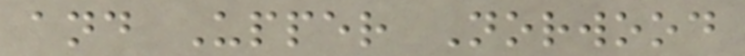and Upper Norwood
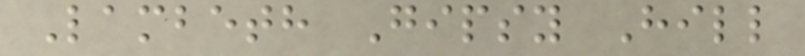Lambeth Gipsy Hill
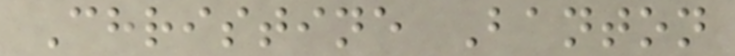Christine Banton
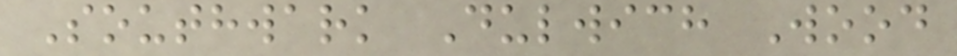Southwark Dulwich Wood
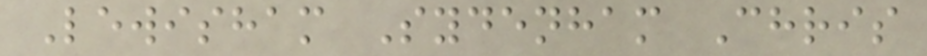Lewisham Sydenham Chris
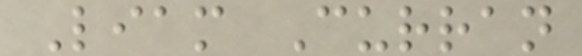Liam Curran
